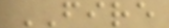FIRE
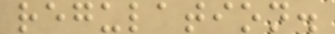regulation.
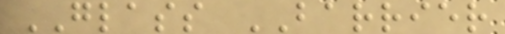GLASS BARRIER
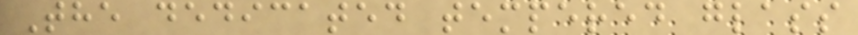The dedicated tempered glass
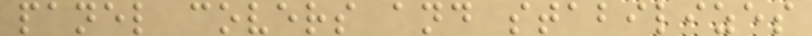panel covers and stabilizes
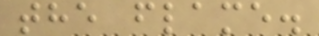the flame.
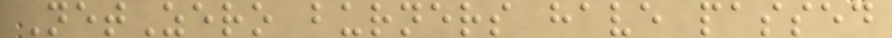NetZero burners have passed
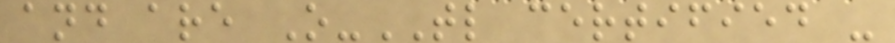and are O-TL certified -
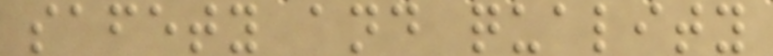safety and quality
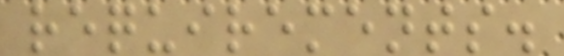requirements.
